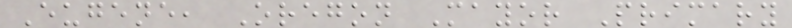Eugene, Oregon Mayor Primary
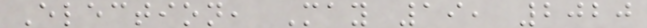Election, May 19, 2020
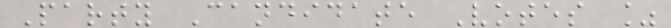Party Candidate Votes %
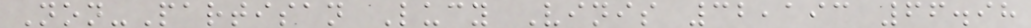Non-Partisan Lucy Vinis 32,193 66.98
